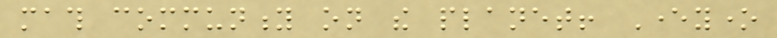math community on the planet! Everyone
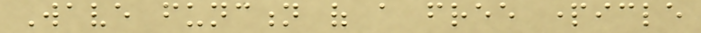Wave function of a free particle
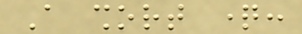A short question:
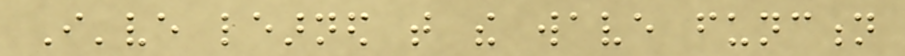I've learned that the wave function
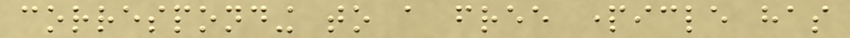corresponding to a free particle has
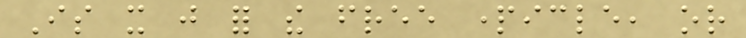Is it just for the free particle, or
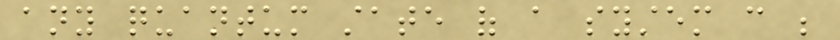any quantum state of a system can be
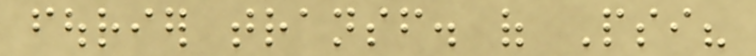fourier transf. of Psi?
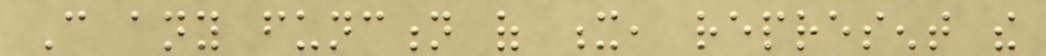Can any function of x, represent the
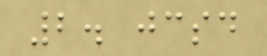2. jcsd
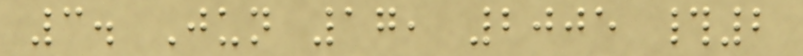3. Jun 17, 2005 #2
